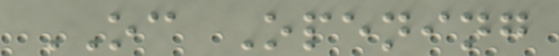OC Opening
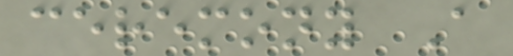ceremony A
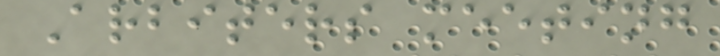Arbiters meeting
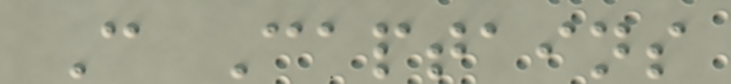C Captains
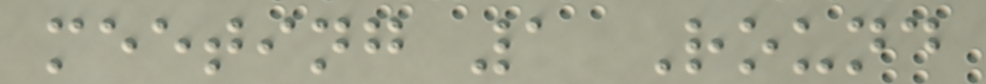meeting 1 Round
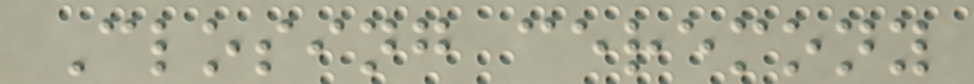Closing ceremony
